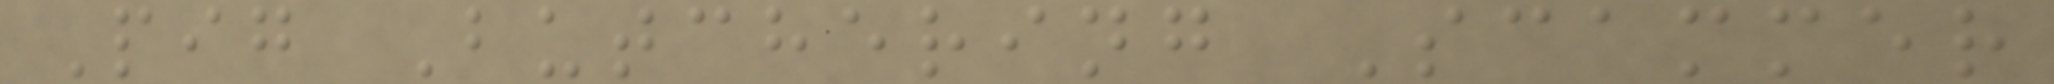Pig Butchering Scammer
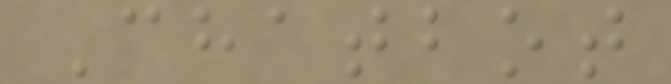Chatbot
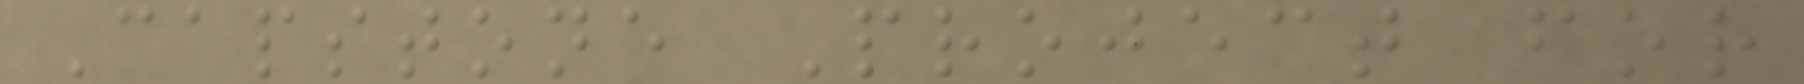Capstone Project for
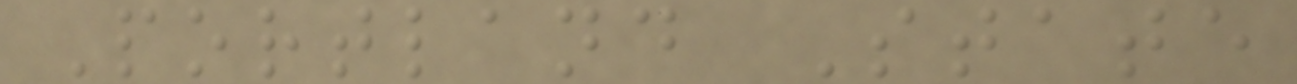Portland State
